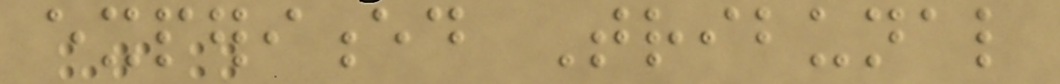experienced Tribunal
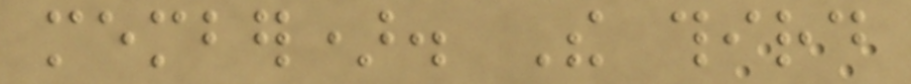member). The third
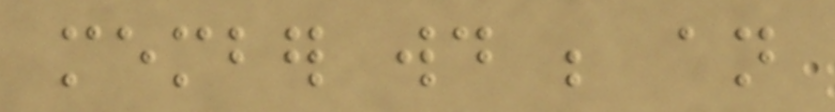member would be an
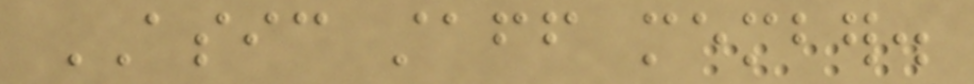ASIC staff member.
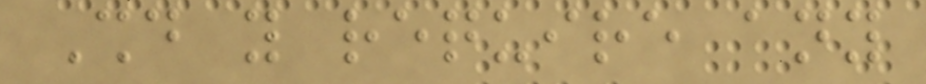Should you require any
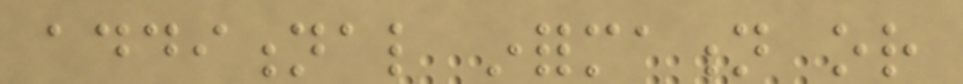additional information or
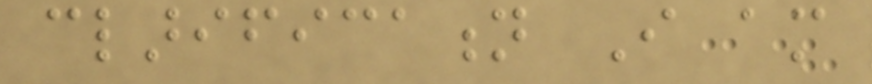clarification I am
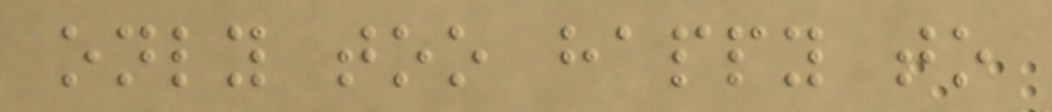only too happy to
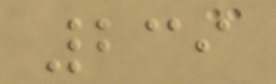239
